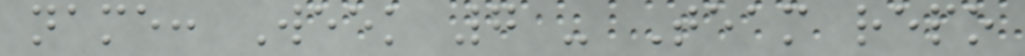name: Week 7 - Team repo
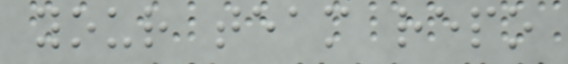your team repo
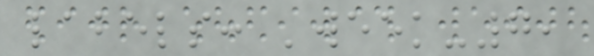labels: 'week-7,
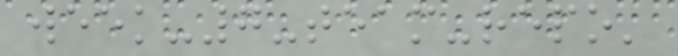week-7-team-repo'
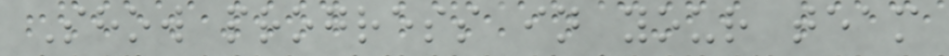Show progress in your team
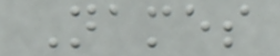Names
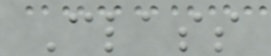Class
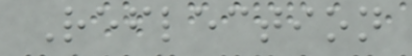Reflection
